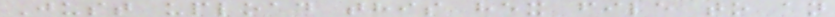Just upload this hex file to an
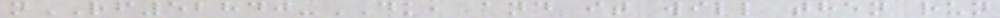nRF52840-DK, and it will then run
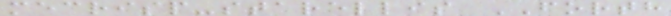mecrisp-starellis FORTH
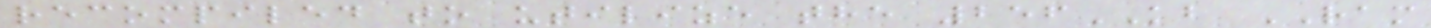recompiled to utilize the 256KB RAM
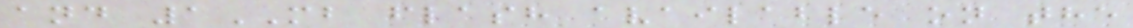and 1MB flash available on the
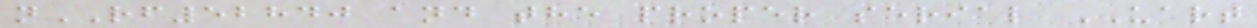nRF52840 and the proper serial UART
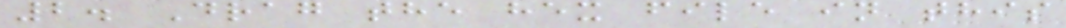2. Drag the hex file in this
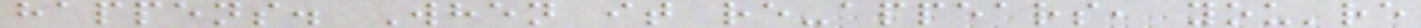happens. When it re-appears, you're
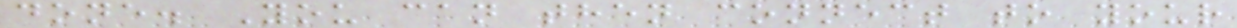done. You can then connect to your
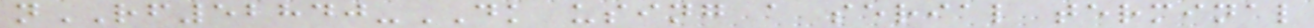nRF52840-DK using a serial terminal
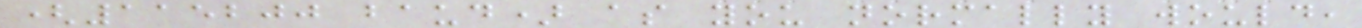(115200 baud) as you normally would,
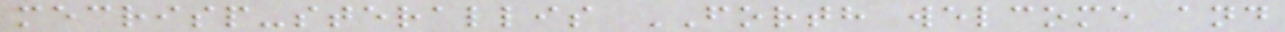mecrisp-sterallis FORTH welcome and
